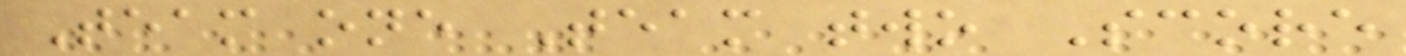Team one Team two Score
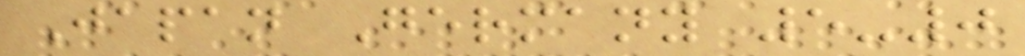Japan Germany 5-0
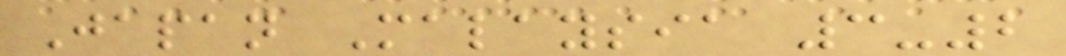Japan Malaysia 3-2
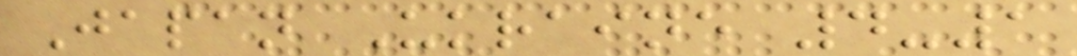Japan Ukraine 4-1
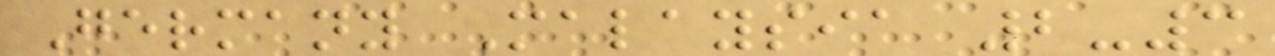Germany Malaysia 2-3
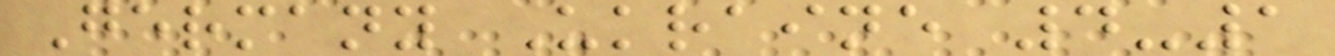Germany Ukraine 4-1
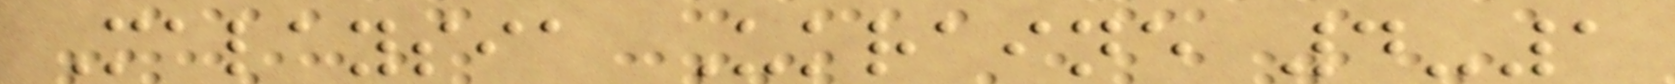Malaysia Ukraine 4-1
